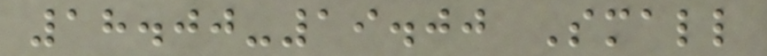18.00-19.00 Small
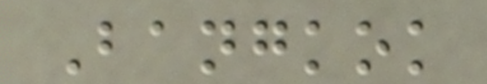Bangkok
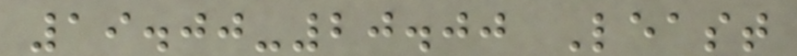19.00-20.00 Least
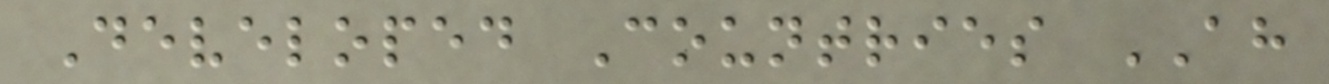Developed Countries AH
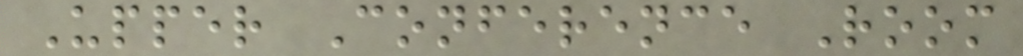Upper Conference Room
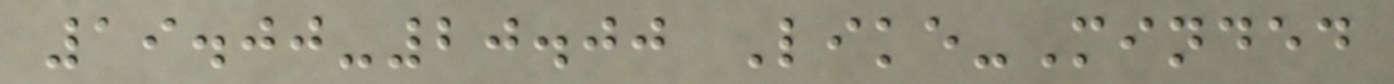19.00-20.00 Like-Minded
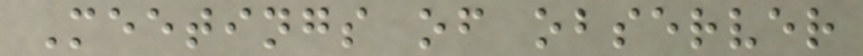Meetings of observer
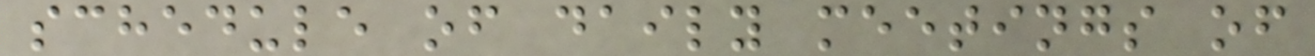schedule of daily meetings of
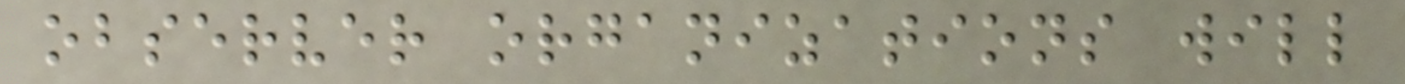observer organizations will
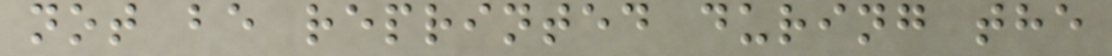not be reprinted during the
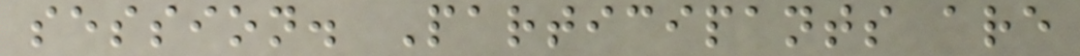session. Participants are
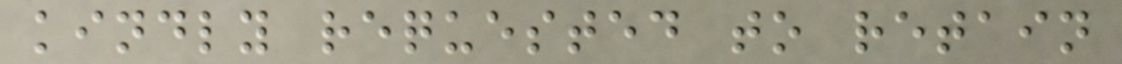kindly requested to retain
